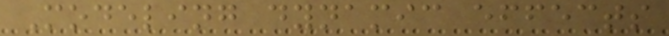Modeling dynamic effects
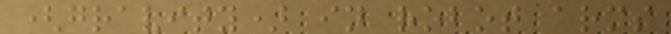(gravity) in robot arms
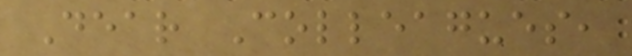Dear Colleagues,
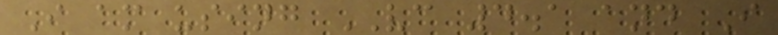I am using VC 4.1 and I
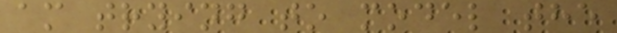am trying to model the
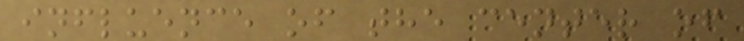influence of the center of
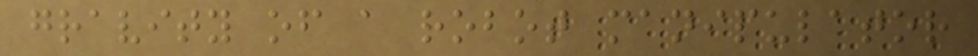gravity of a robot manipulator
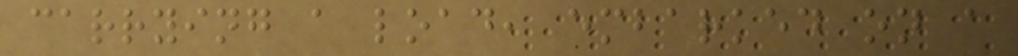carrying a load, embarked on a
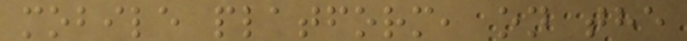mobile platform, on the
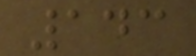143
